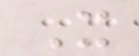It
